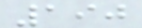190
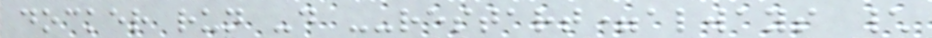docker run -d --restart=always \
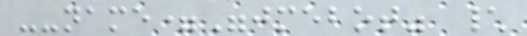--name="jmebot" \
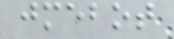jmebot
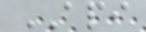API
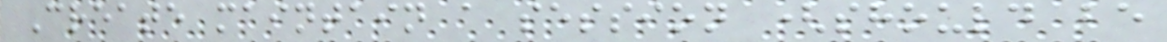Create maintain a session (should be
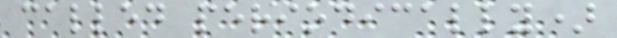called periodically)
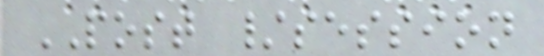POST /session
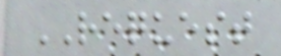REQUEST
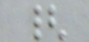{
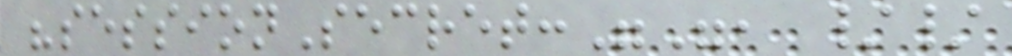"sessionSecret:"", //
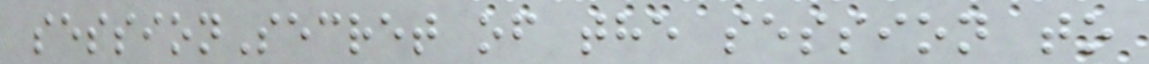sessionSecret of the session to
